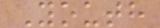Youth
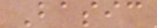Basic
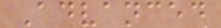Advanced
